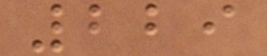229
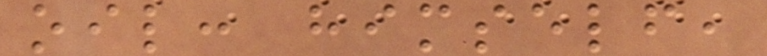oil: himself,
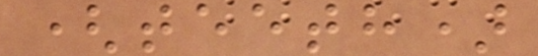(teeth)
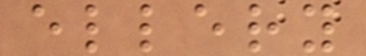ellery
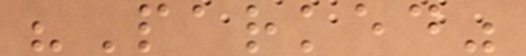"Parked"
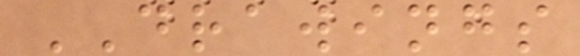DRAWINGS
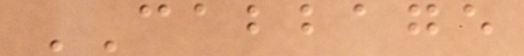CABBAGE
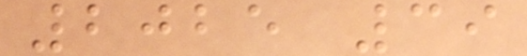2025 39
